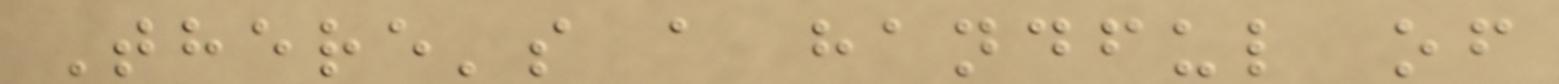There's a handful of
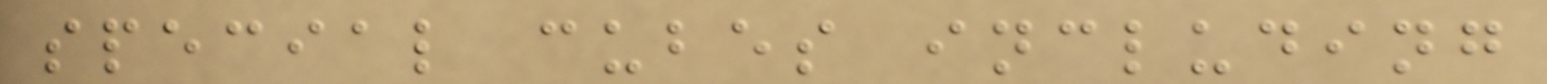special cubes including
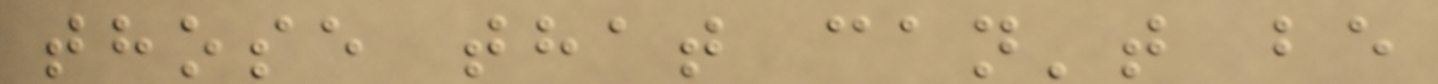those that can't be
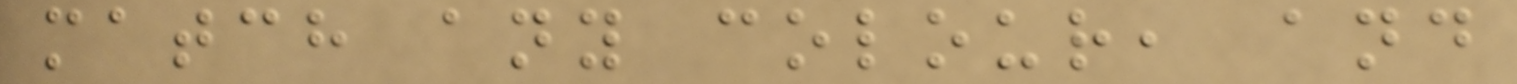match any colour, and
